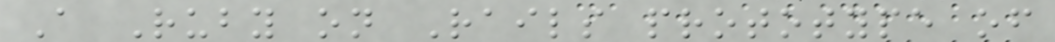A Ruby on Rails prototype of
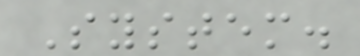System.
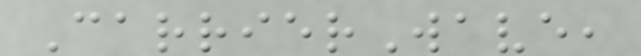CarrierWave,
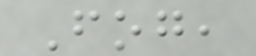Fog,
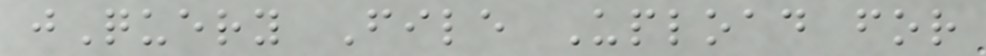jQuery File Upload for
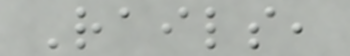Rails,
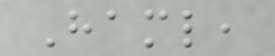Haml,
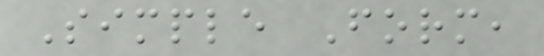Simple Form,
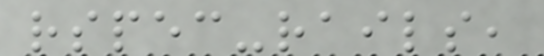rspec-rails,
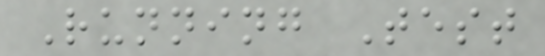Running Test
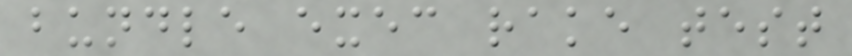bundle exec rake test
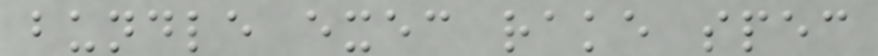bundle exec rake spec
